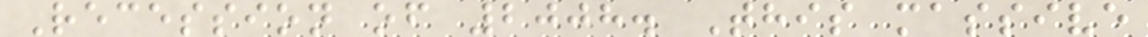Recession of 2008. This massive
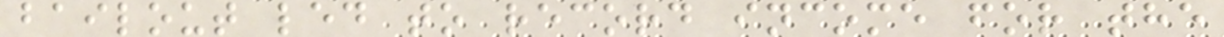bailout led to record income for the
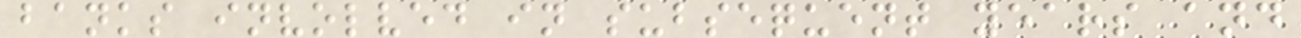banks involved in subsequent years and
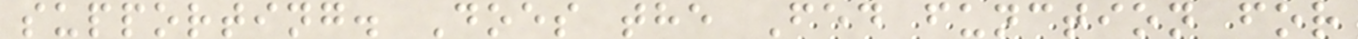supporting. Does the Fed function for
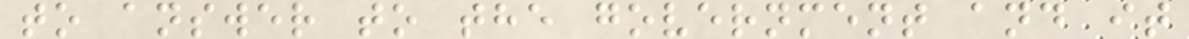to answer to the government and it
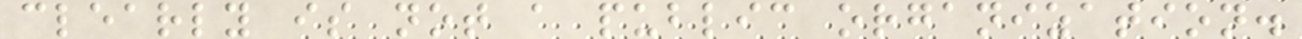clearly is not a public organization.
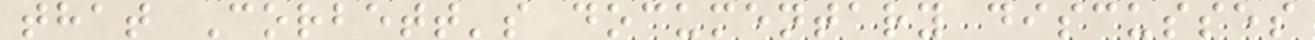that Corbett's documentary discusses
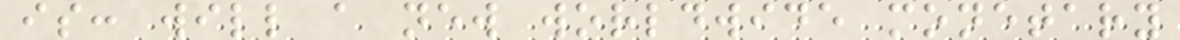is: will a new worldwide monetary
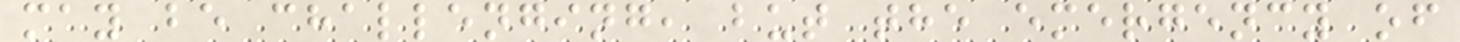may be challenging, but the emergency of
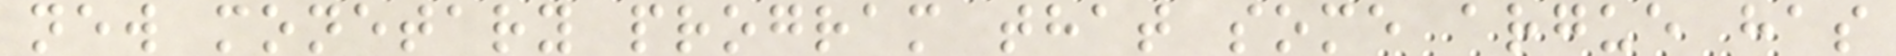new monetary program that some argue has
